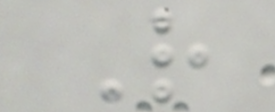R
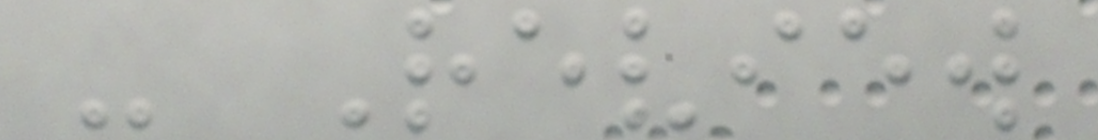- Review
